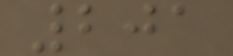201
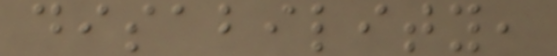disability,
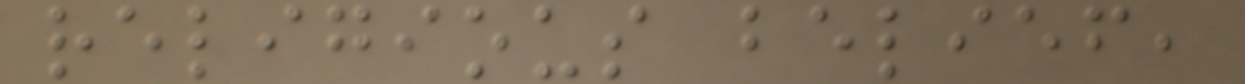religious belief,
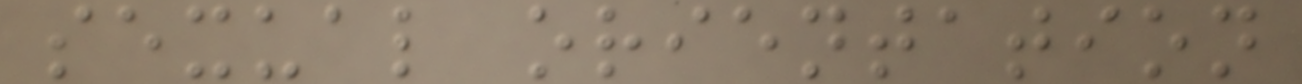sexual orientation
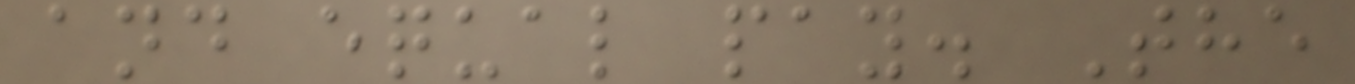and equal pay. The
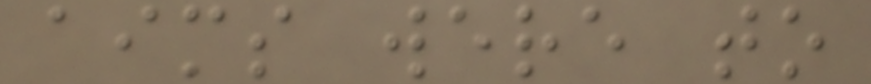aims were to
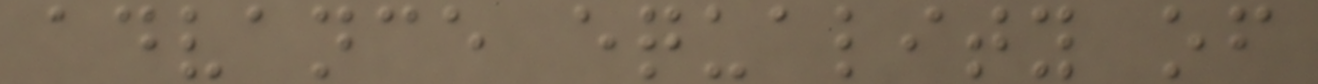advance equality of
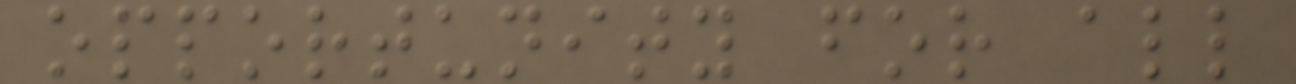opportunity for all
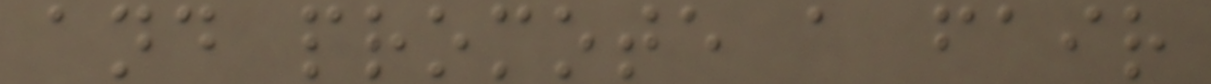and promote a fair
